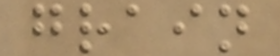grain
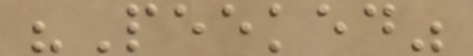"Peeked"
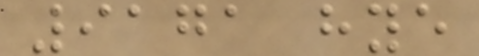9171 hye
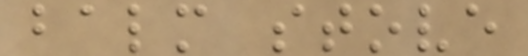balm stove
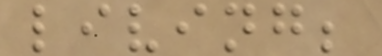living;
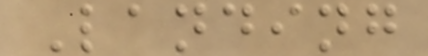Landing
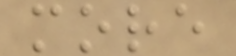more
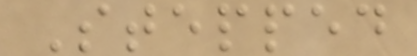Stepped
